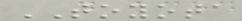TOYOTA
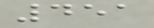451
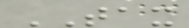TAX
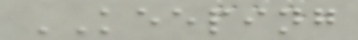KEEPING
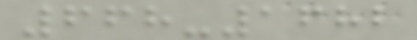668-1682
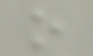o
